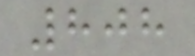808
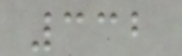332
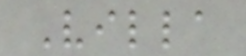Villa
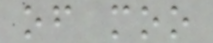of moo
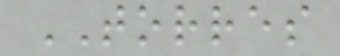TORRES
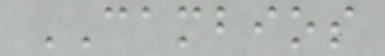CAMBIOS
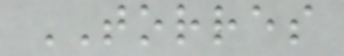TORRES
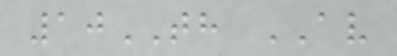10TH AV
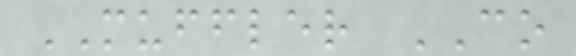MUFFLER CO
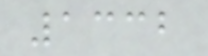1332
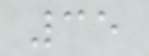35
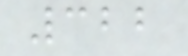322
